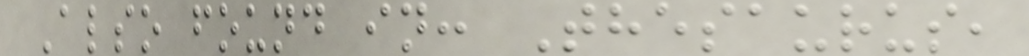Also found in: Thesaurus,
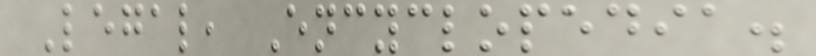Legal, Encyclopedia.
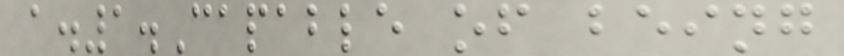a.1.Capable of being
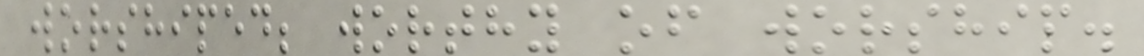worshiped; worthy of worship.
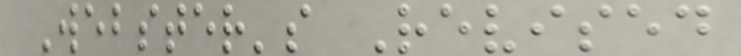Webster's Revised
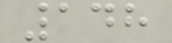148
